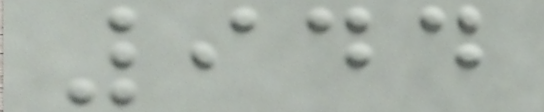944
